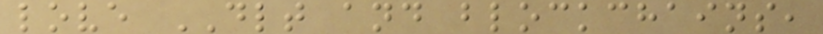love DLT and blockchains,
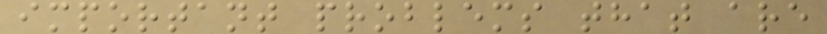important problems that are
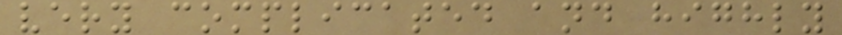very complicated and highly
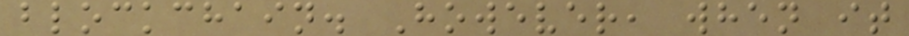blockchain. However, when it
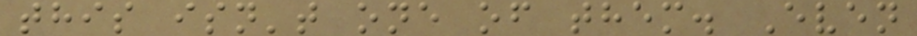this isn't one of them. Even
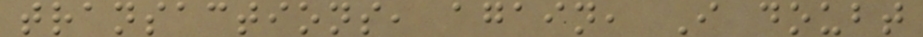transactions, again, I doubt
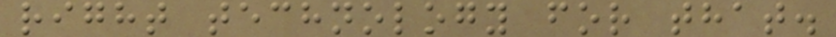right technology for that.
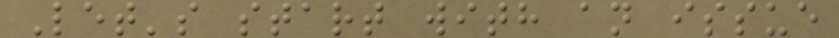Let's start with an issue
